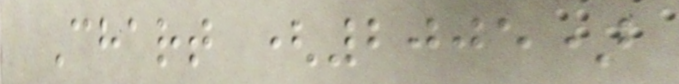Chart (2005)
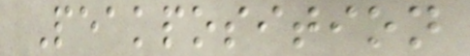Peakposition
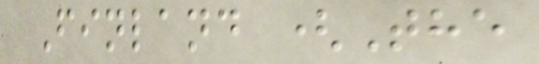Finland (The
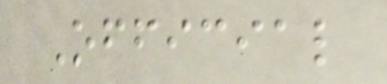Official
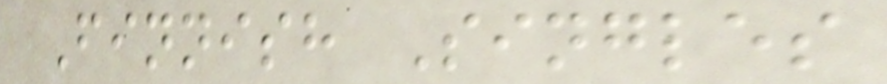Finnish Singles
